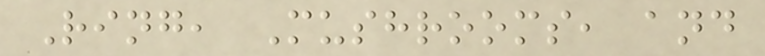Ring, Mushrooms, and
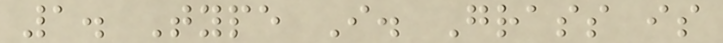1. Type I. Grass is
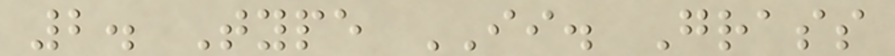2. Type II. Grass
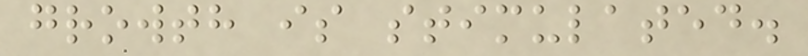growth is stimulated.
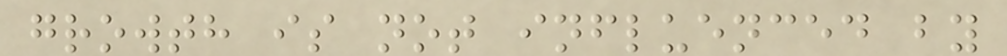growth is not influenced by
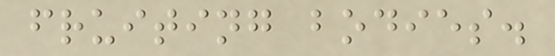fruiting bodies.
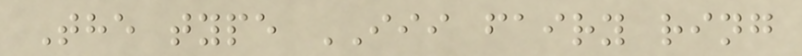The type III fairy ring
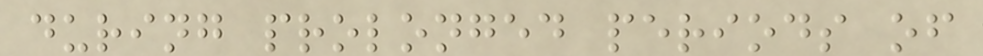during prolonged periods of
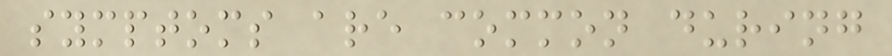symptoms are common during
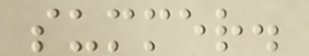summer.
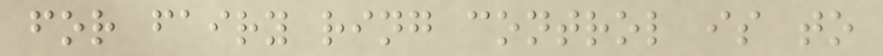for fairy ring control is to
